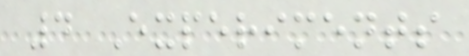4 Experiments
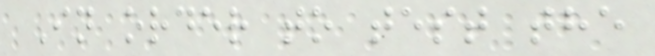In order to test the
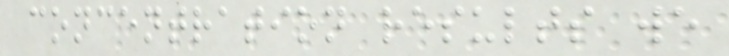concentration results we
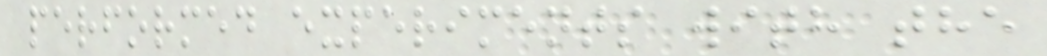performed experiments with the
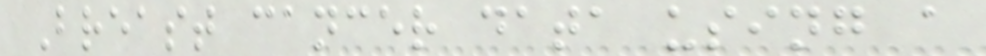Breast cancer data using a
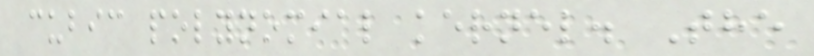cubic polynomial kernel. The
